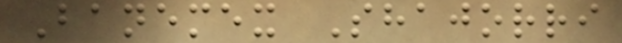Banemex Shajorri
